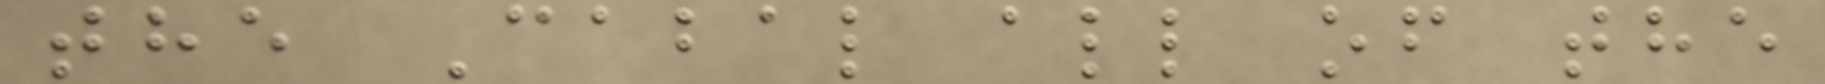the Cabal all of the
